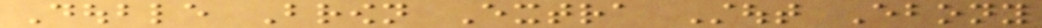Double Brown Extra Stout Ebony
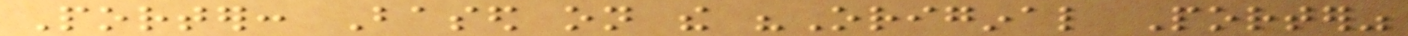Porter: Based on the "Original Porter"
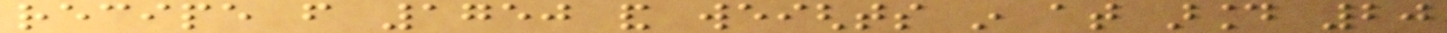recipe from 1750 and weights in at around 20
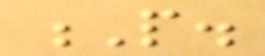P.
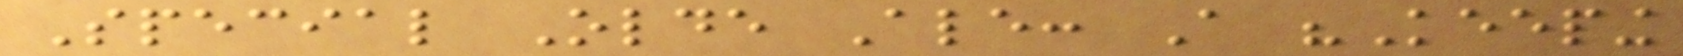Special Olde Ale: A "Keeping
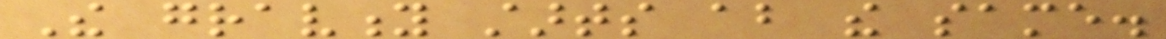The gravity starts about the same.
